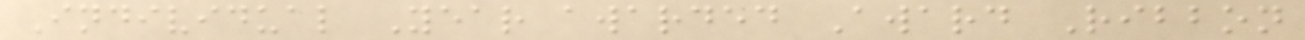Individual Year awarded Award Ribbon
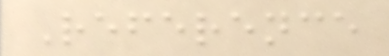Reference
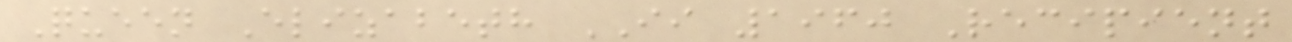Queen Elizabeth II 1960 Recipient
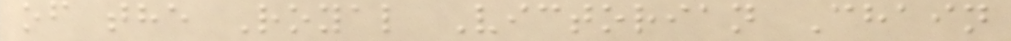of the Royal Victorian Chain
